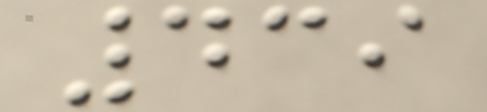439
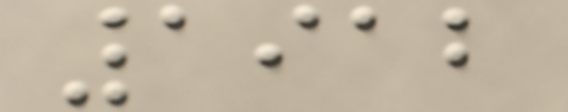1912
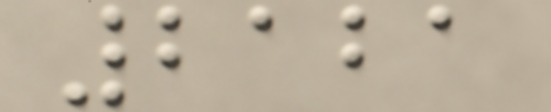2121
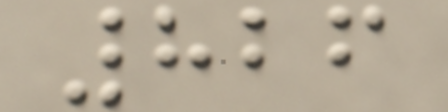826
